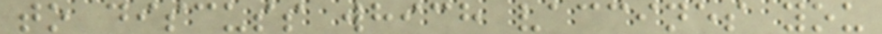to discuss which vaccines you
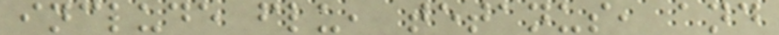include flu, tetanus, and
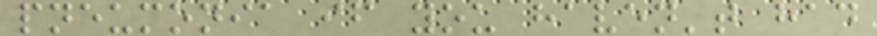pneumonia if you haven't had
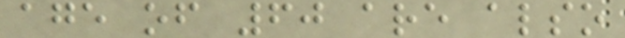age of 60 are also
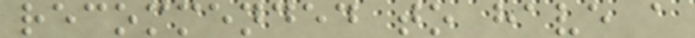recommended to have a
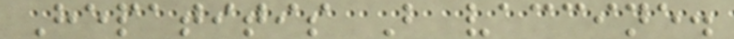Hepatitis B vaccine.
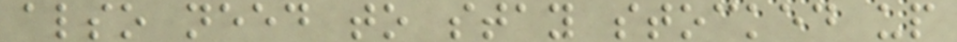also need to stay stocked up
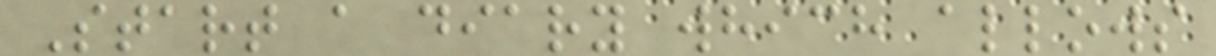Start a diary which allows
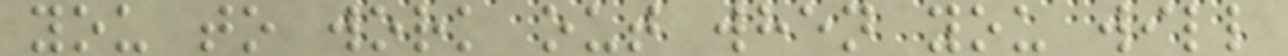you to work out when you will
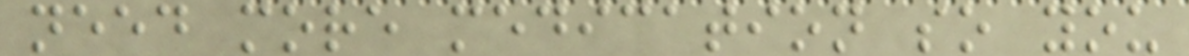need more medication so you
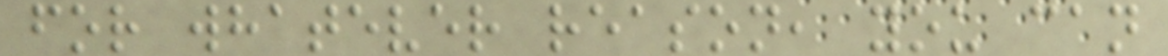for whatever reason, you can
